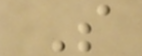S
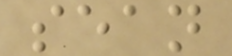sean
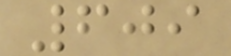609
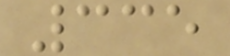335
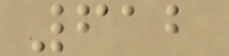612
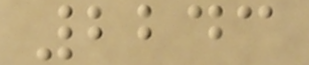2243
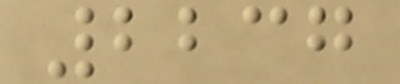2237
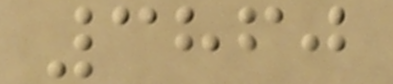3860
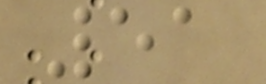51
